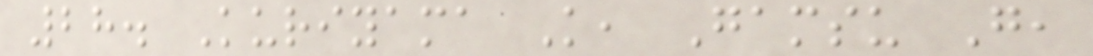28. Kuriyama K, Gamsu G,
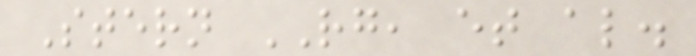Stern RG, et al.
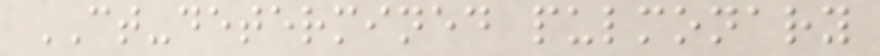CT-determined pulmonary
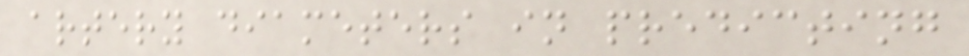artery diameters in predicting
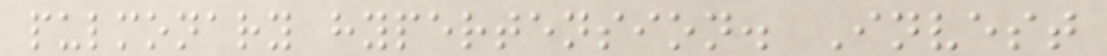pulmonary hypertension. Invest
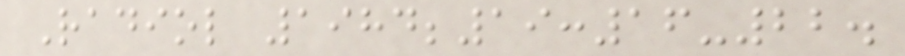Radiol 1984;19:16-22.
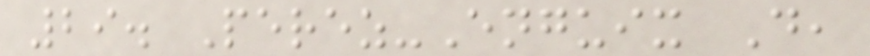29. Perez-Enguix D,
